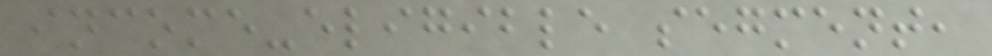income-eligible segment,
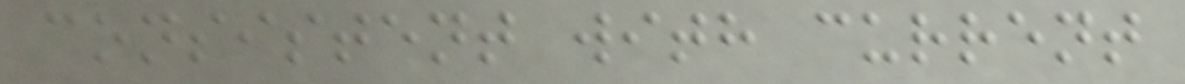consistent with current
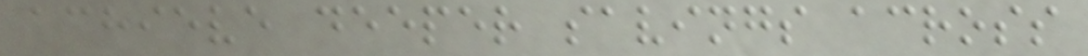achieve deeper savings across
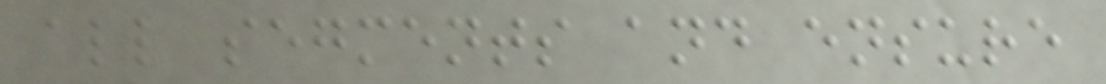all segments and ensure
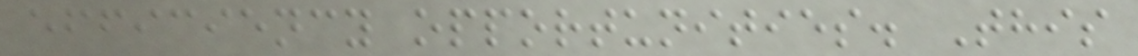efficiency opportunities. This
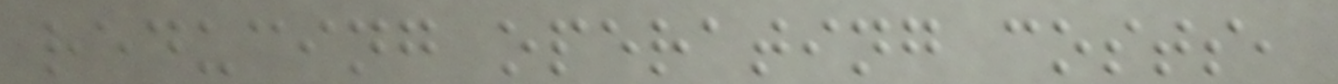reducing operating costs,
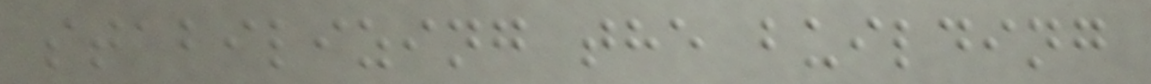stabilizing the building
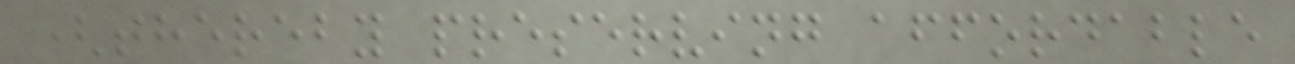(thereby preserving affordable
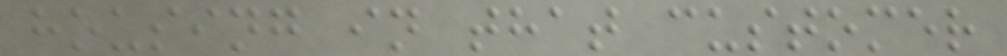housing in that customer
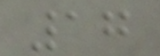17
